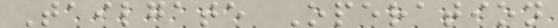Tailgate Operation
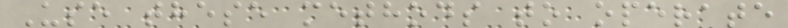Use these methods to operate
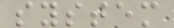system
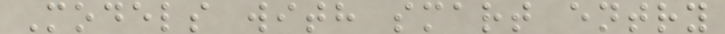Models with smart entry
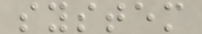system
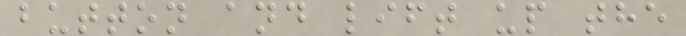button and lift up the
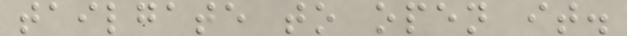tailgate to open it.
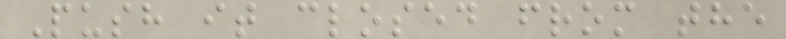Push it closed from the
